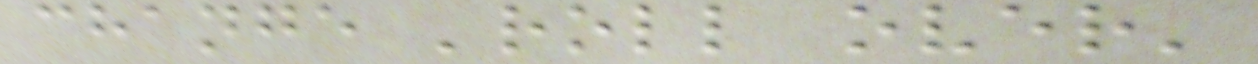change 'roll over'
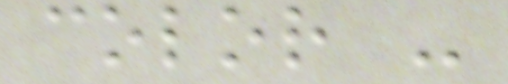color -
